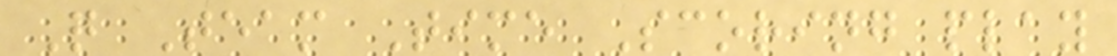Q Team Time Scoring play
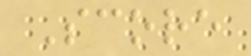Score
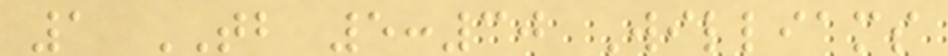1 TB 5:30 Williams
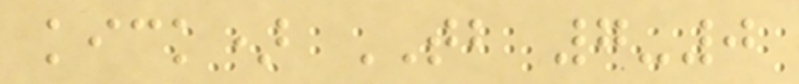kick) TB 7-0
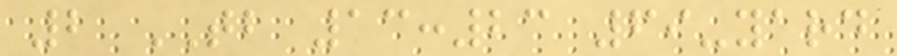2 TB 13:23 69-yard
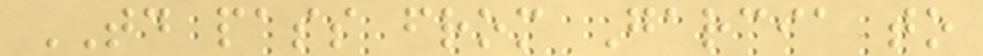TD pass from Garcia to
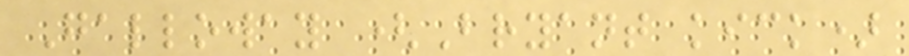Galloway (Bryant kick)
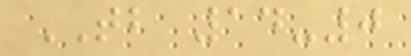TB 14-0
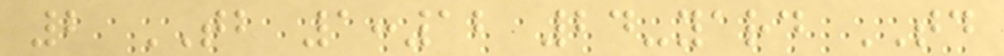2 TB 1:12 24-yard TD
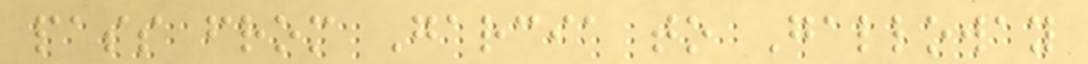pass from Garcia to Galloway
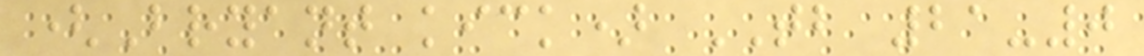(Bryant kick) TB 21-0
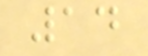14
